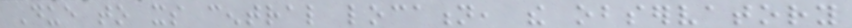Due to its central location, the observatory
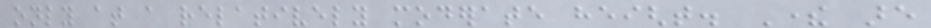only at a relatively moderate height. There are
